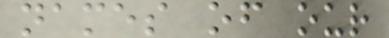names of our
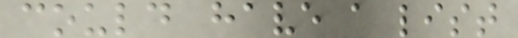could have a list
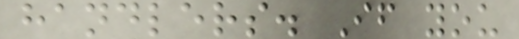handlers. If you
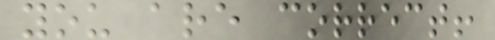you are correct!
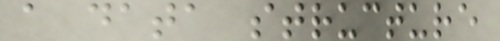a data structure
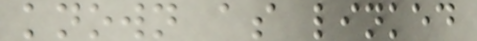known as linked
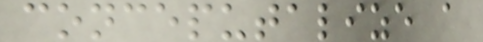conceputalize a
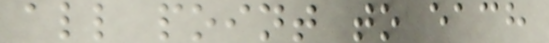all point to each
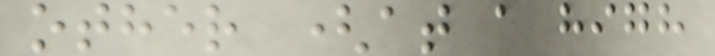other (at a high
